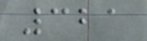321
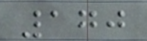170
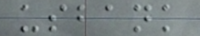usbank
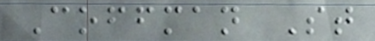Coffman St
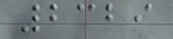2329
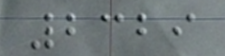2329
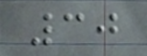30
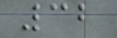32
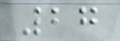27
